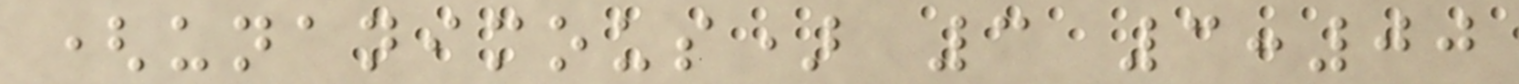(unanimous) 3 3:00
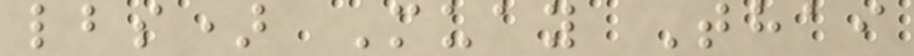lbs) Muay Thai
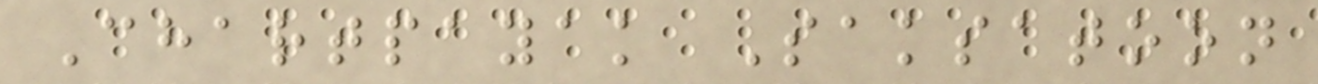Chartpayak Saksatoon
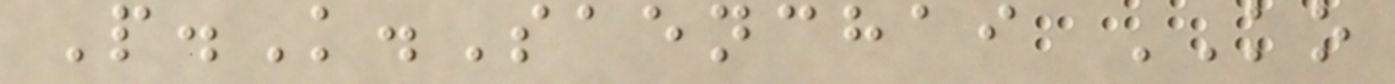P.K.Saenchai KO
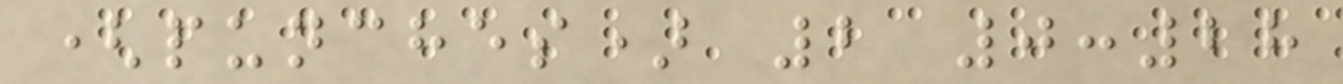(punches) 2 0:28
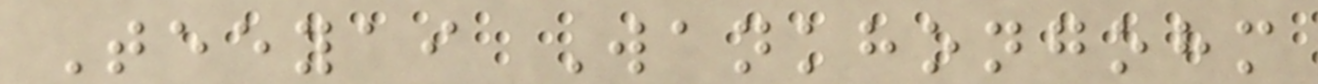Teeyai Wankhongohm
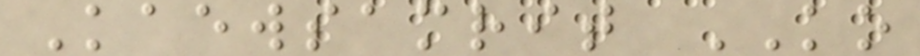Kaewsamrit KO
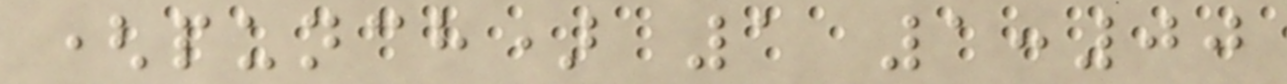(punch) 1 1:00
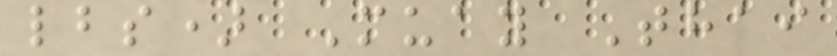lbs) Muay Thai
